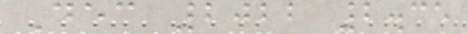Dec 2022 2.35
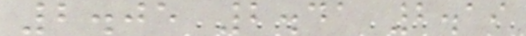2.05 2.41 2.19
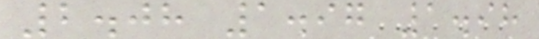2.08 1.97 1.98
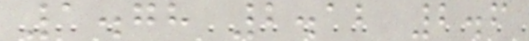1.78 2.12 2.6
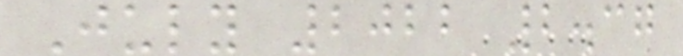July 2022 2.37
